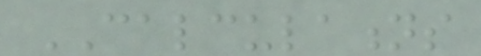CALCULATIONS
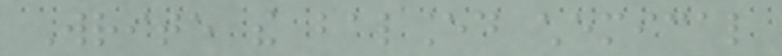Write the balanced chemical
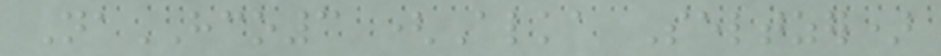NaHCO3 (Alka Seltzer)
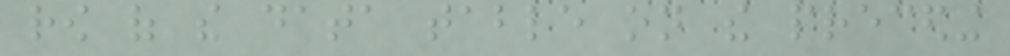row of the data table on the preceding
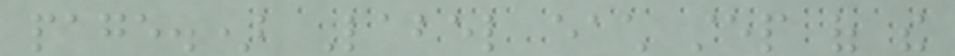page.) Label each step of the
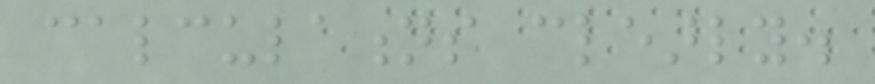calculations clearly.
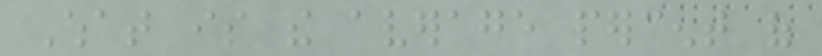What is the average percent of
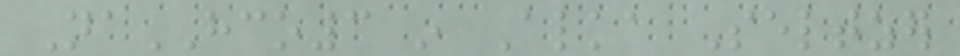NaHCO3 in Alka Seltzer
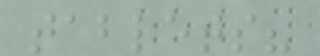tablets?
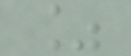%
